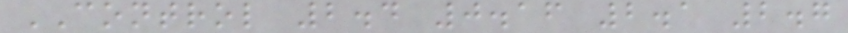CONTROL 2.4 0.16 2.1 2.7
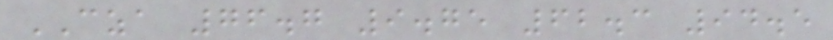CZA 76.7 9.75 62.3 94.5
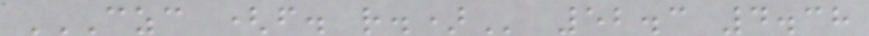CZC (F. R.) 52.3 4.38
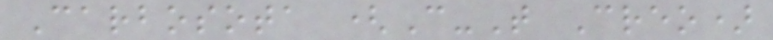Carbosota (C-T Creo)
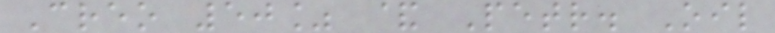Creo 50% & Petr. Oil
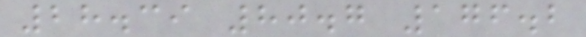28.39 80.7 176.2
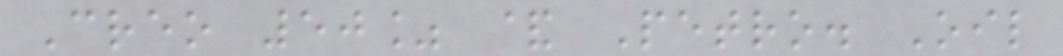Creo 50% & Petro. Oil
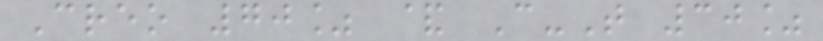Creo 70% & C-T 30%
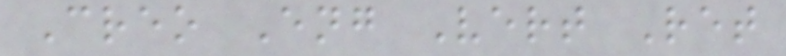Creo Eng Vert Ret
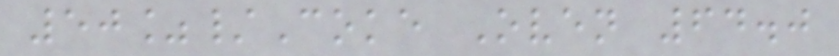50%/Coke Oven 64.0
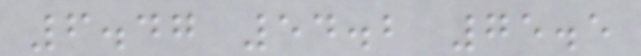6.47 54.2 75.5
